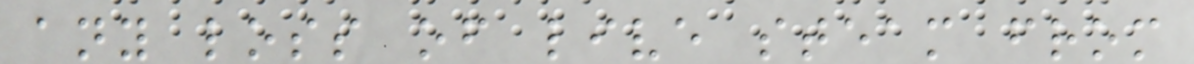any loss of live steam from
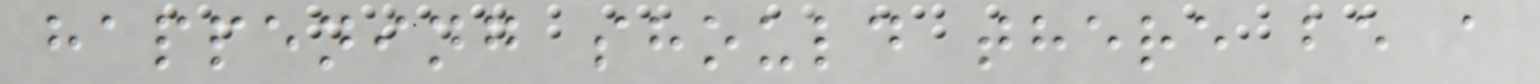happening should there be a
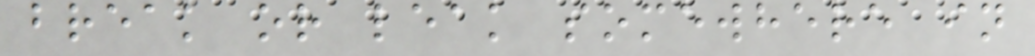break or leak somewhere in
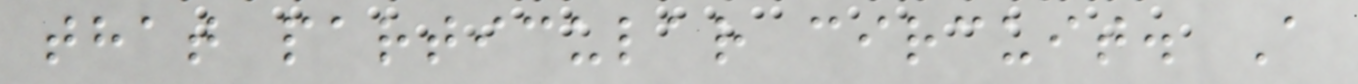that particular circuit. A
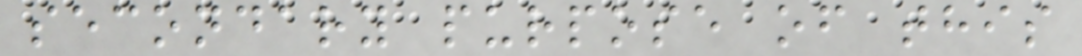secondary purpose of this
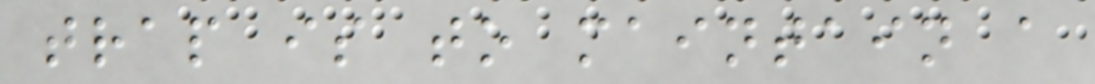trap is to maintain a
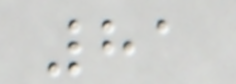81
